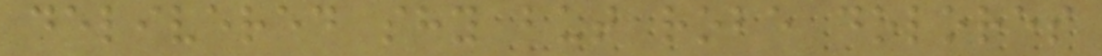delivered shy but robe dolores
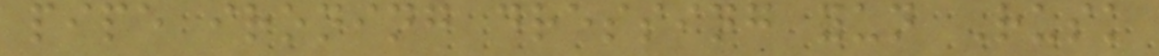pipe ironing dressing yun Rusk
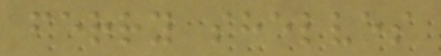ferry shelves
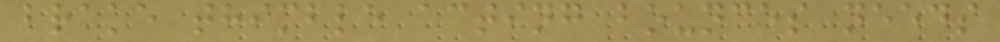brake thimble acting bounces needs
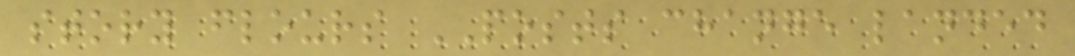story flours POSTS change landed
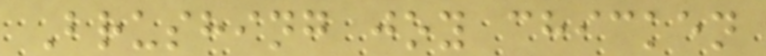Brushing joy chicken
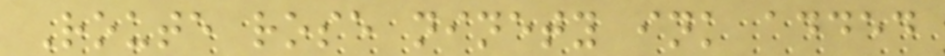Route rose ninety ink added
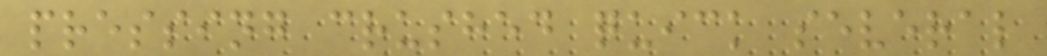pressing crushed quick several
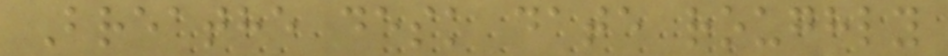Breathe desk date roughly
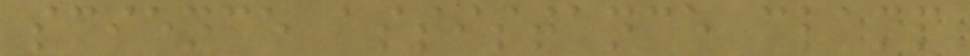science assistance clamp
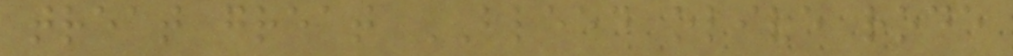treat great BLEED olive rode
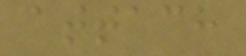attach
